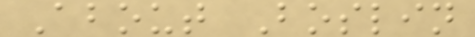About Boslin
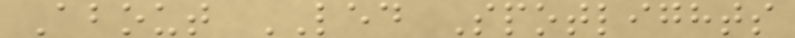About LED Spotlights
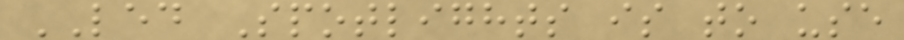LED Spotlights is to use
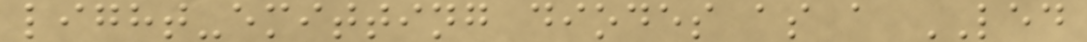light-emitting diodes as a LED
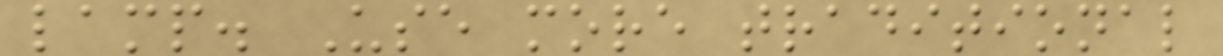lamp. Use more traditional
